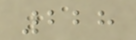228
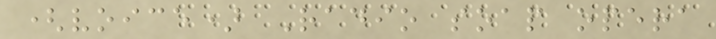(voice) Radio soap opera
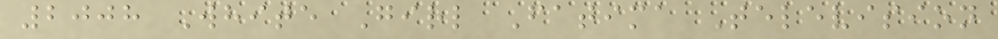2008 White Girl Fatima Television
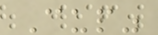Cup"
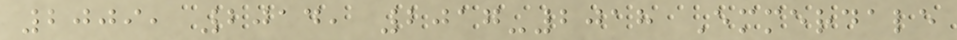2009, 2014, 2017-2018 Emmerdale
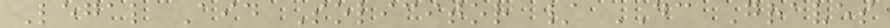Legal Aid Solicitor / DC Graves
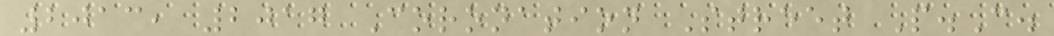2013, 2017 Coronation Street P.C.
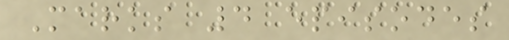Marks 4 episodes
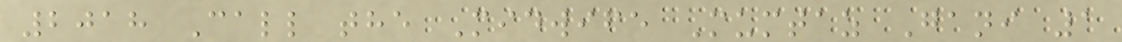2018 Call the Midwife Mumtaz Gani 1
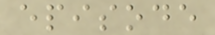episode
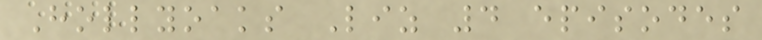Hollyoaks Liz 4 episodes
